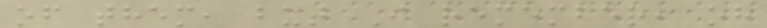of them, but I remember, oh
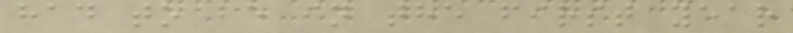had to be in the first year
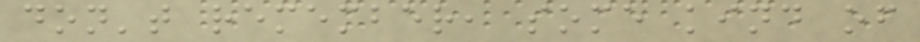don't remember, some kind of
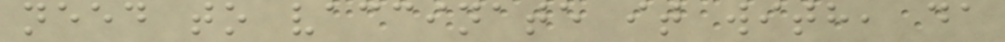need to vaccinate it with, da
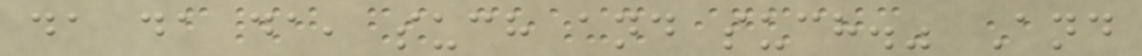da da da, such and such." And
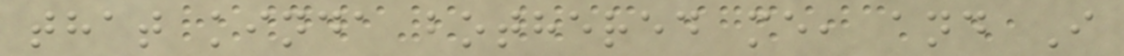that kinda bothered me, and I
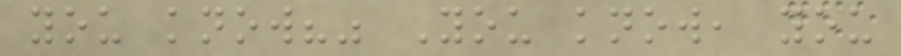you know?" You know, you
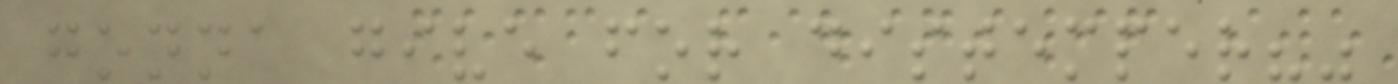gonna give for distemper?"
